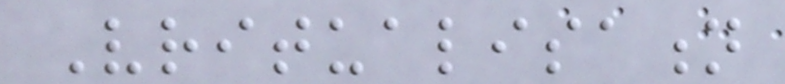Vritualisation
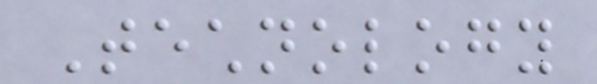Technology
